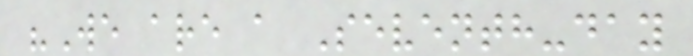"We are a Seventh-day
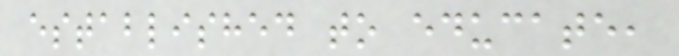established to educate,
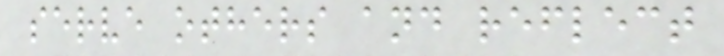serve others and reflect
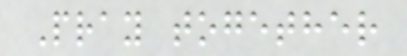Pray together
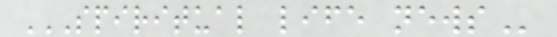SPIRITUAL LIFE NEWS
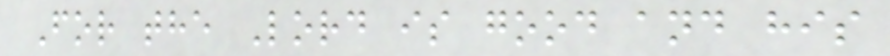For the Lord is good and his
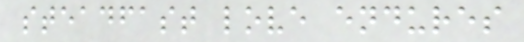steadfast love endures
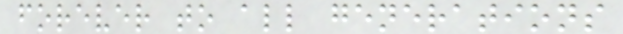forever to all generations
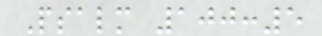Psalm 100:5
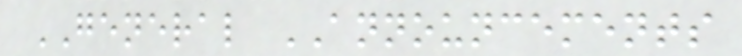GENERAL ANNOUNCEMENTS
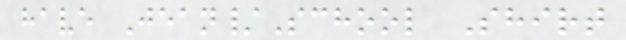have Jean/School Shirt
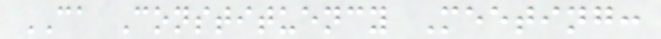CA Constituency Meeting:
